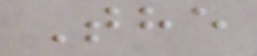The
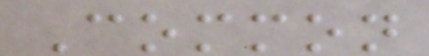Common
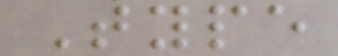Type
